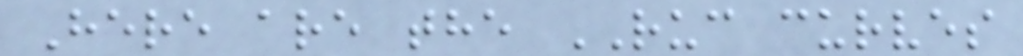Here are the RUC curves
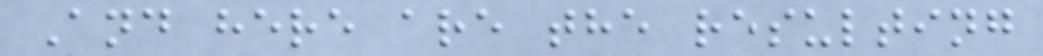And here are the resulting
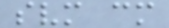svm cm
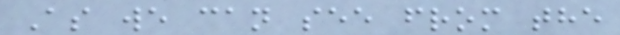As we can see from the
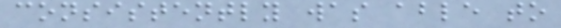consistently was able to
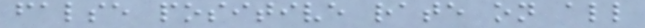false positive rate on all
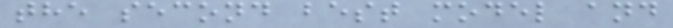the second best model and
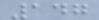147
